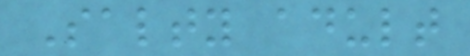Salty adult
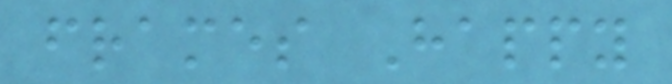frames Happy
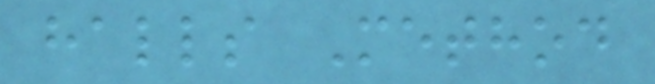halls Method
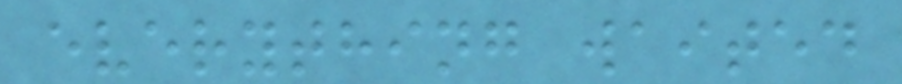everything waited
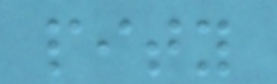pity
